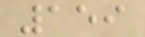159
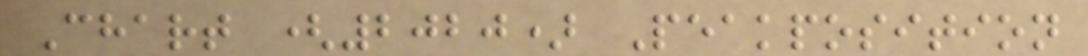Chart (2020) Peakposition
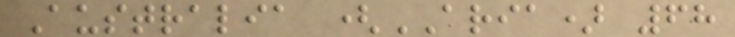Australia (ARIA) 68
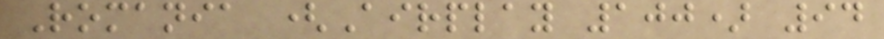Romania (Airplay 100) 94
